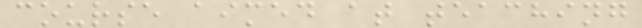course aimed at teaching
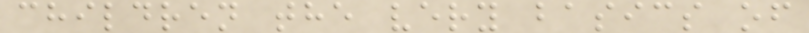children the very basics of
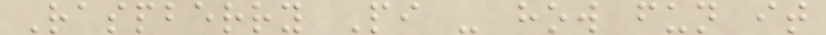Raspberry Pi - how fun it
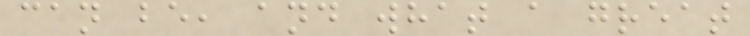can be, and what a great
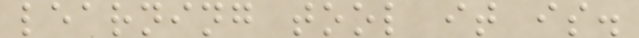learning tool it is.
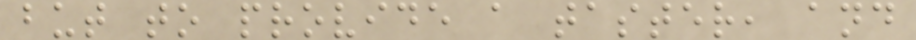but to provide a taster, and
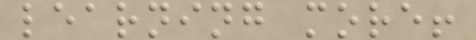learning more!
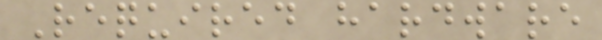Required hardware
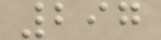297
